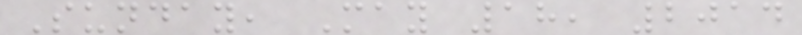Sunday, May 18, 2014
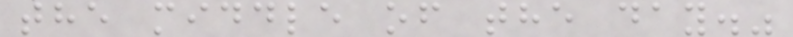the middle of the day."
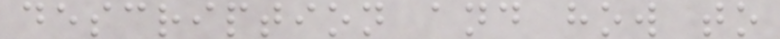description and how to
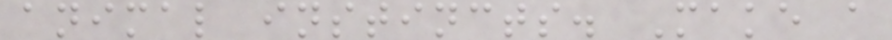animal instincts. Make a
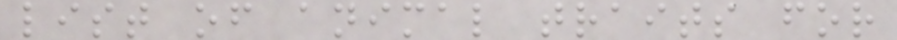list of animal traits for
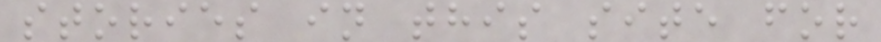stories in this site for
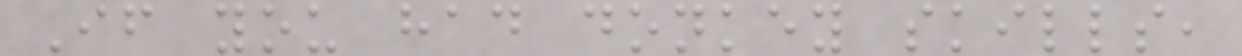If you had donkey skills,
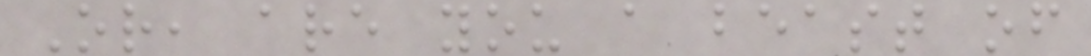Or, are you a beast of
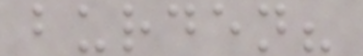burden?
